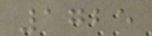1725
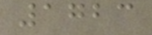1723
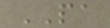PA
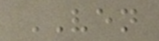VEN
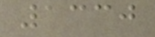1330
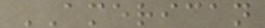AMERICAN
